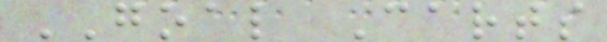GOAL Carts
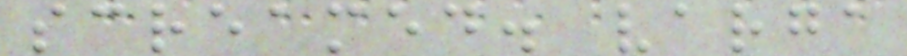screamed. varga
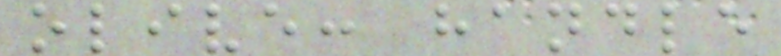olive: handle
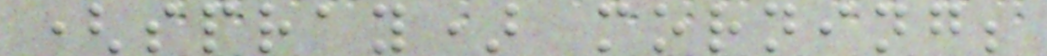(spray) morning;
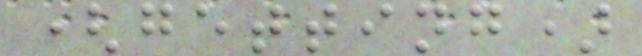(getting)
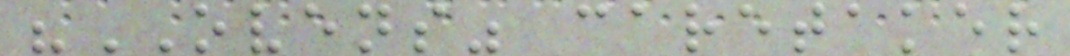"OVENS" caretaker
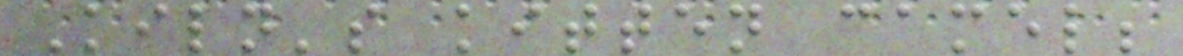Kiln's kitten camel;
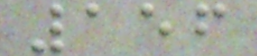156
